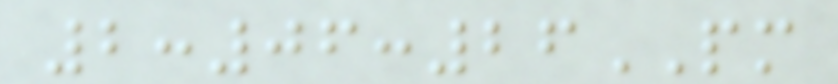2:06:26PM
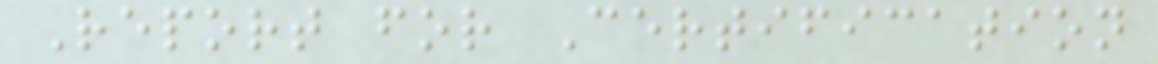Report for Certification
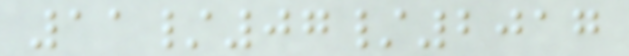11/07/2017
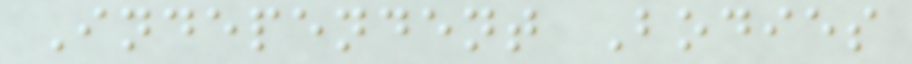Independent Bodies
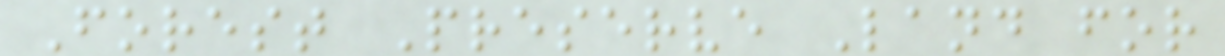Forest Preserve Land for
